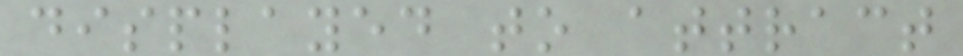displayed to attract
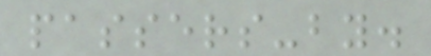passers-by.
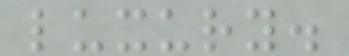luxury.
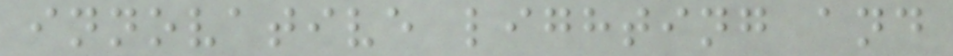innovative lighting and
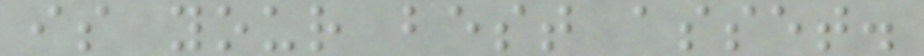is your best asset.
